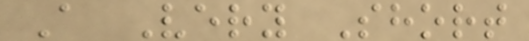A Very Short
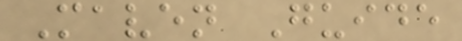Maven Guide
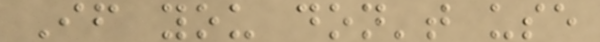If you don't use
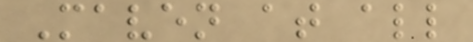Maven at all
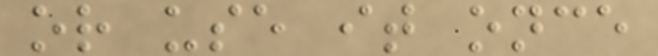or use it once
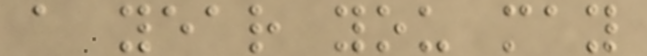a year you may
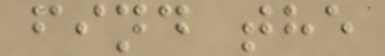find the
